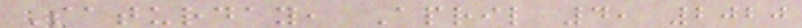Saturday, April 4, 2020
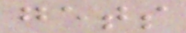gets
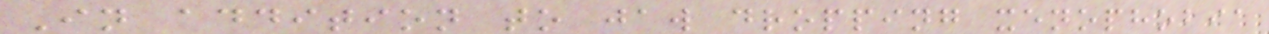In addition to jaw dropping xenophobia
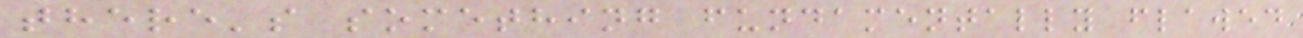there's something fundamentally flawed
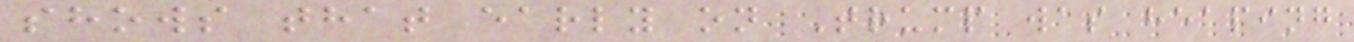shows that early on Trump was heaping
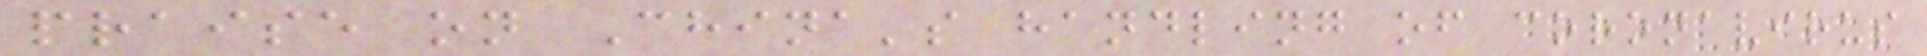praise on China's handling of coronavirus
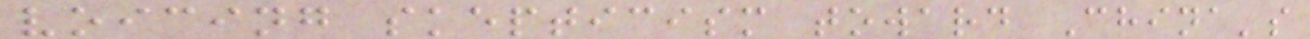voicing skepticism toward China's
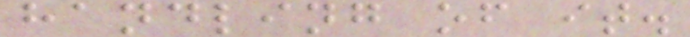handling of it.
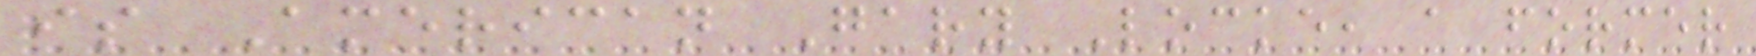is American Gary Locke, a former
